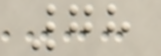78
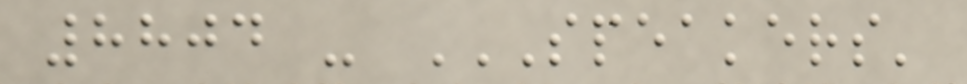8804 - SPEAKERS'
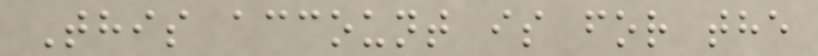This account is for the
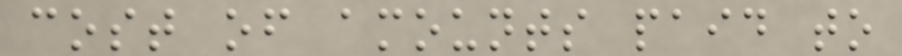cost of amounts paid to
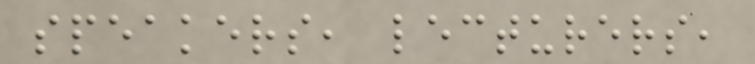speakers, lecturers,
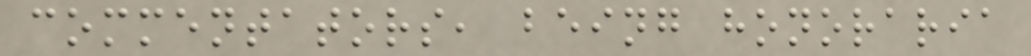commentators, being honoraria
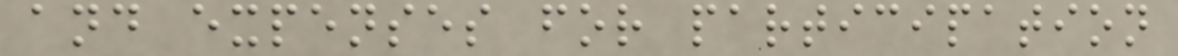and expenses for participation
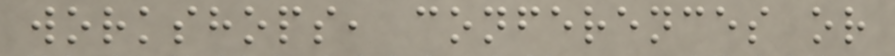workshops, conferences or
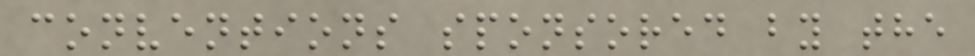conventions sponsored by the
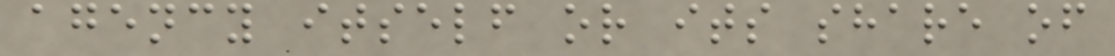agency itself or its share of
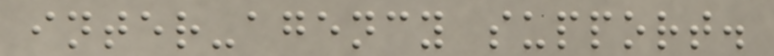inter-agency support.
